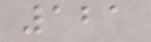121
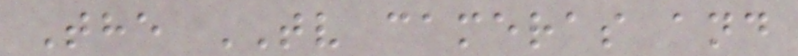The TV cameras and
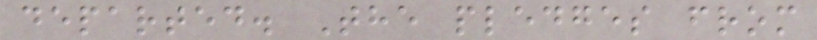departed. The pledges from
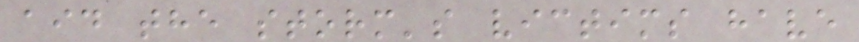aid the storm's victims have
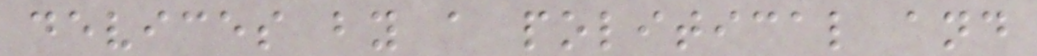devices by a political and
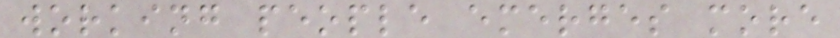working people emerges more
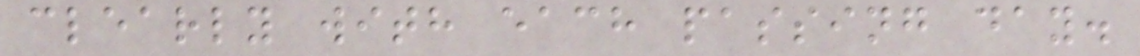clearly with each passing day.
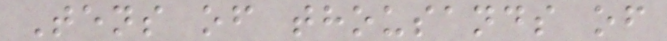Tens of thousands of
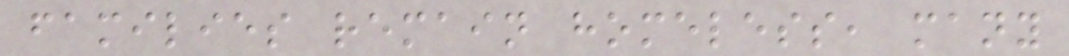families remain homeless, many
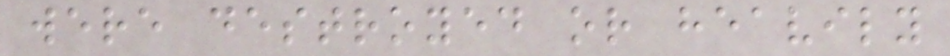were destroyed or heavily
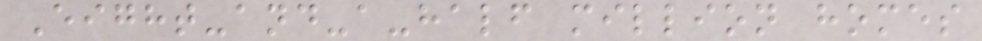Eight-and-a-half million homes
